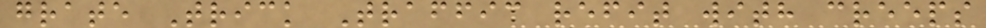grate Trick Traffic refit with creeps
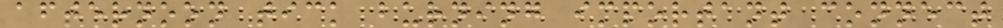afternoon tick burning important connect
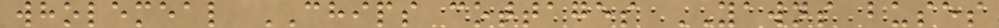wholemeal CHIPS cottages YAWNS buses
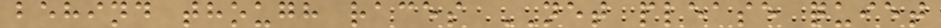behind though races NET please quiet
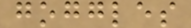goggles
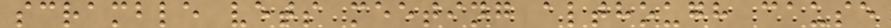scramble vets meeting although cause
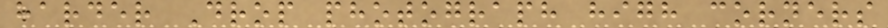harder Drop photograph high corners
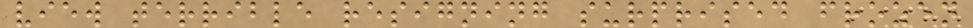view terrible resigning surprised frozen
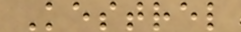Kestrel
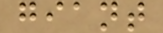giant
